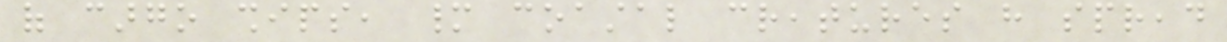of cargo ships, many coastal creatures have spread
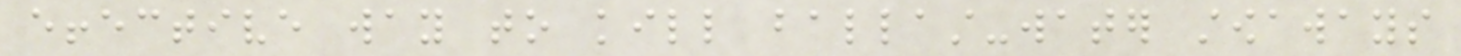effective way to kill ballast-water stowaways
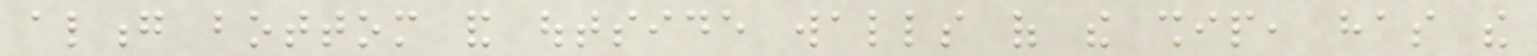along bottom and outside walls of the ship, has the
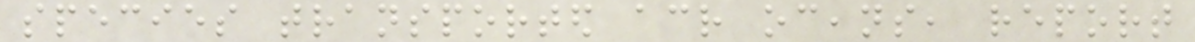species transported across oceans, report
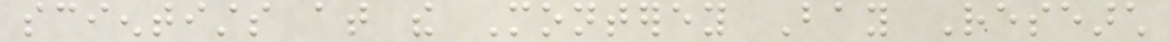scientists at the Monterey Bay Research
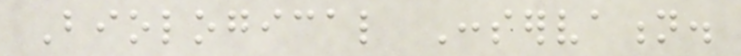Biological Conservation.
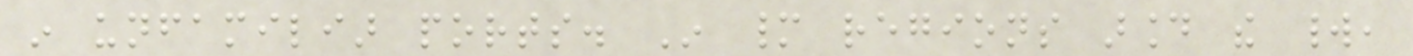in unfamiliar ports. In many regions around the world,
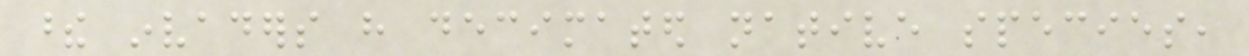these invaders have decimated native species,
